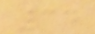34
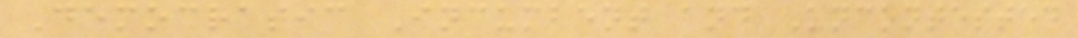Democratic Incumbent and Uncontested
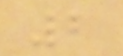2
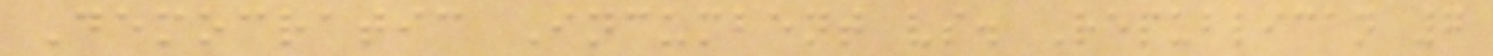Democratic Incumbent vs. Republican 7
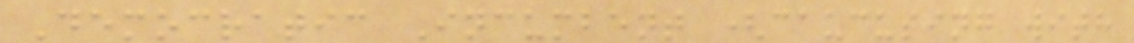Democratic Incumbent (caucusing with
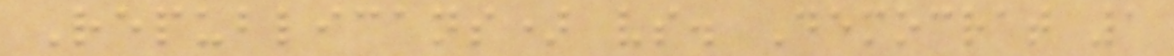Republicans) vs. Democrat 1
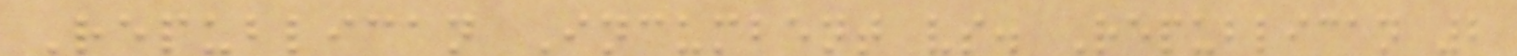Republican Incumbent vs. Republican 2
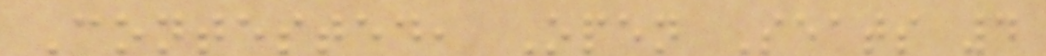Contested, Open Seats 4
